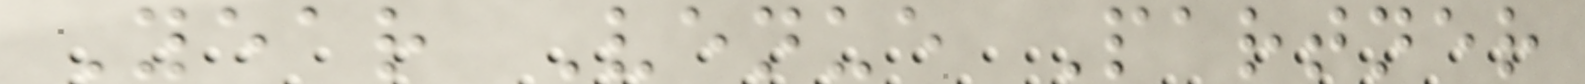Year Venue Partner
